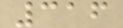316
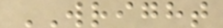WRIGHT
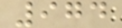974
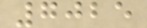7025
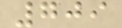709
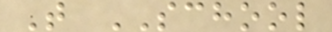T SCHOOL
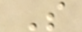S
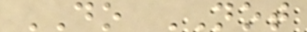DO NOT
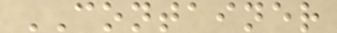CONTAINER
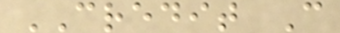CREDIT C
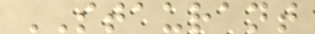STAURANT
